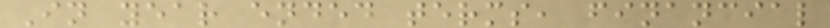In year ended terms, financial
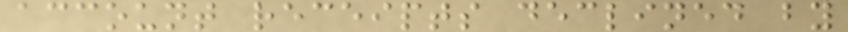account receipts declined by
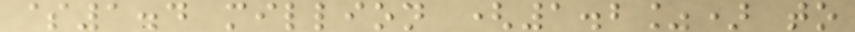$1.4 million (1.2%) to
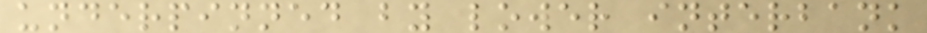underpinned by lower interbank
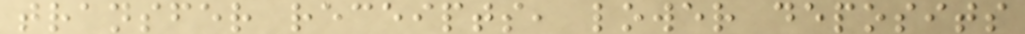transfer receipts, lower deposits
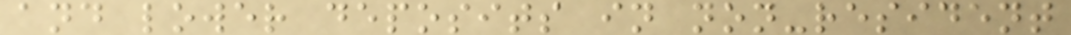and lower deposits in non-resident
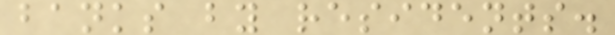banks by residents.
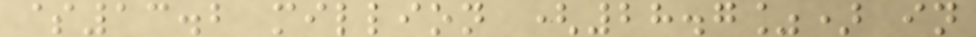$13.2 million (28.7%) in
